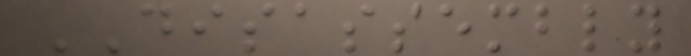DISASSEMBLY
